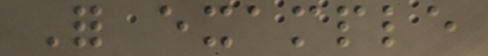For example
